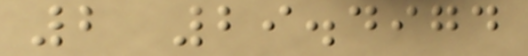2 29.4974
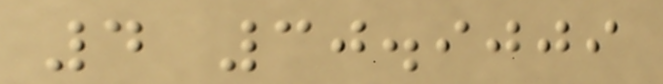4 30.9009
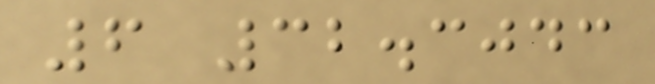6 32.3043
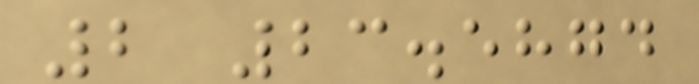2 23.5874
